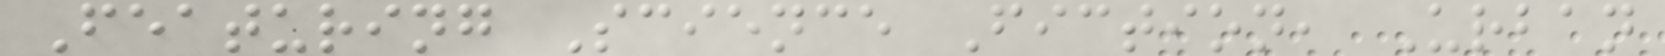Featuring Science Fiction, Urban
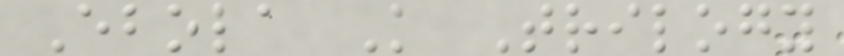Ebola K Trilogy
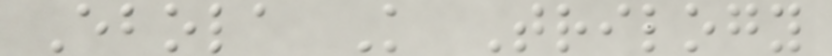Ebola K Trilogy
